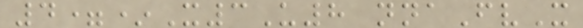4=*X3U8 nnaFvX
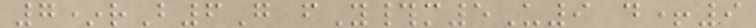7*rB6G fY#m5U9 d+9
